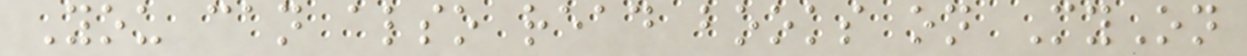You can also read books on MyOn
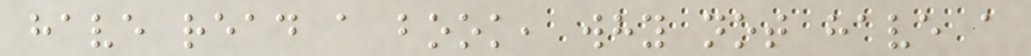have read a book, why not have a
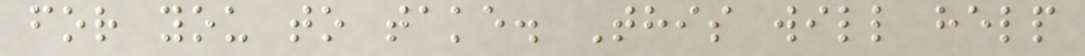for you to take. This will help
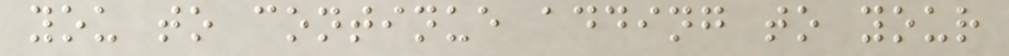you to continue adding to your
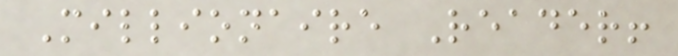Millionaire Reader!
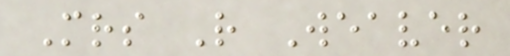Mrs R Weaver
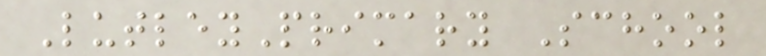LutleyPrimary School
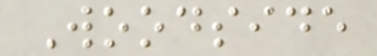Woodside
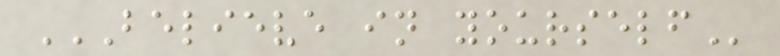BELIEVE IN YOURSELF
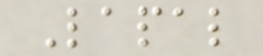Lapal
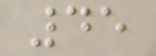45
